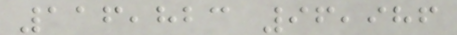116,823 96,986
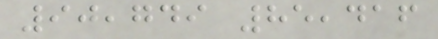90,749 85,416
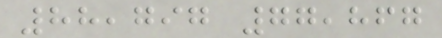88,797 77,867
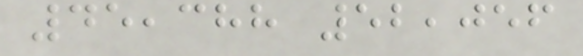45,388 52,056
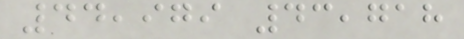44,979 43,718
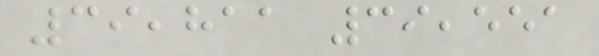39,811 39,551
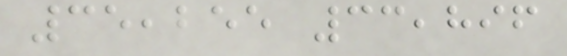35,255 33,896
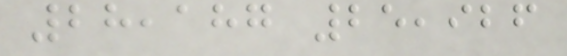28,187 25,926
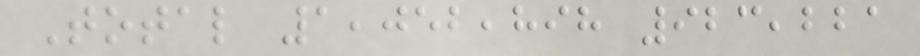Total 1,052,898 923,221
